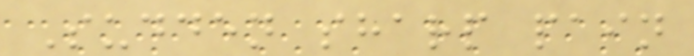Sudden sharp pain
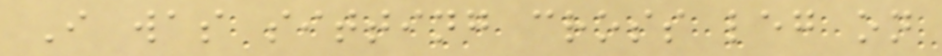I was sitting cross leg on
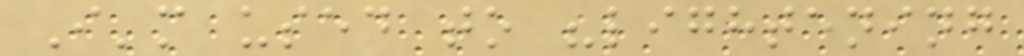I'm used to "lightening
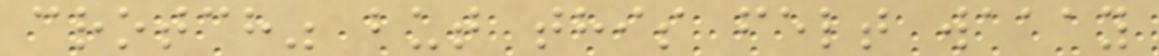crotch" but this felt waaay
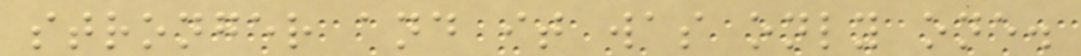stronger and it was only one.
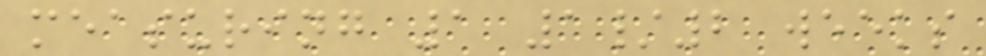measuring 1 1/2 weeks
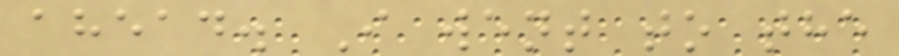ahead. I went to the
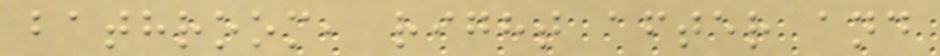bathroom, right after and
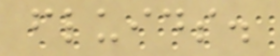fluids.
